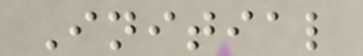Initial
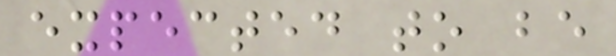expected to be
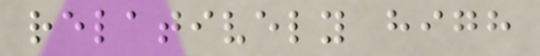relatively high
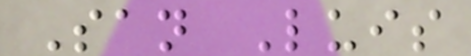San Luis
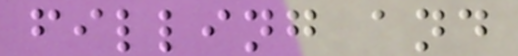filling and
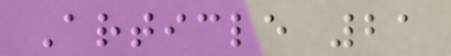Article 21
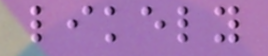likely
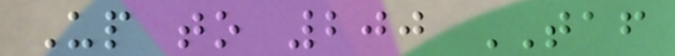Up to 200 TAF
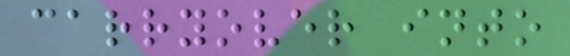carryover into
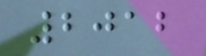2012
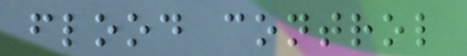flood control
